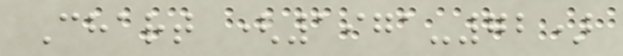Chart (1971-72)
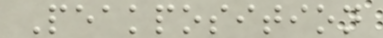Peakposition
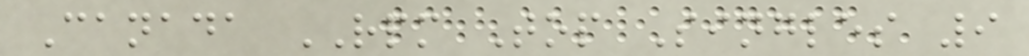Canada RPM Top Singles 9
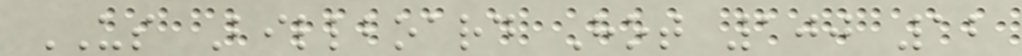US Billboard Hot 100 12
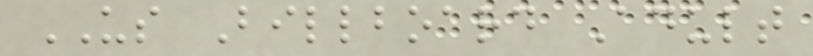US Billboard Adult
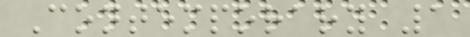Contemporary 1
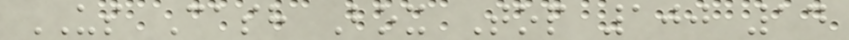US Cash Box Top 100 14
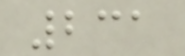231
